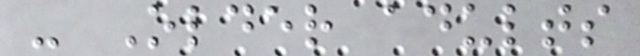- Older adults
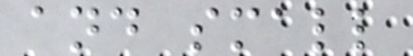and small
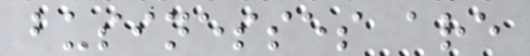businesses are
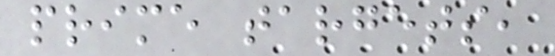prime targets,
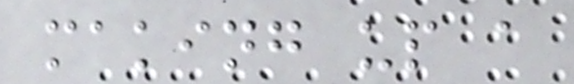making up a
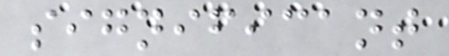significant
